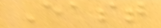East
